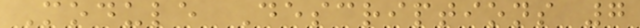Module Descriptions 7
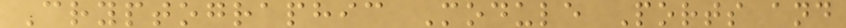Cryptographic Module Ports and
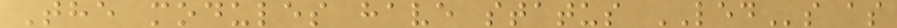The modules have status LEDs as
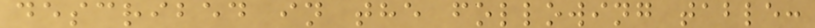described in the following table:
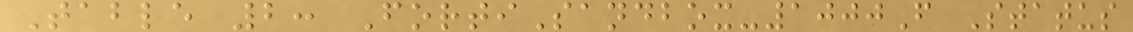Table 2: FortiSandbox-1000F Status
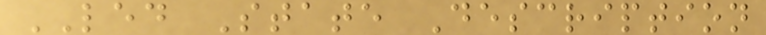LED State Description
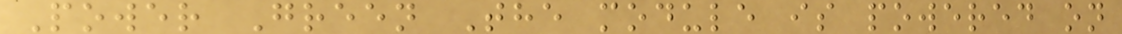Power Green The module is powered on
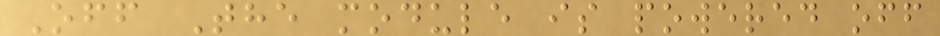Off The module is powered off
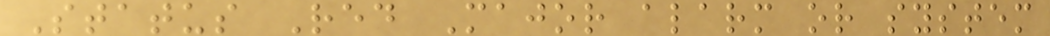Status Red Major alarm or system
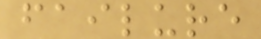failure
